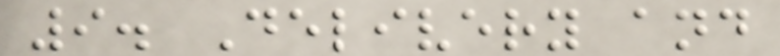9. Delivery and
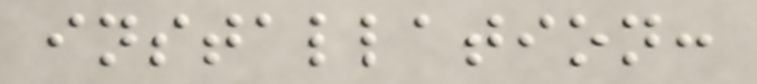installation:
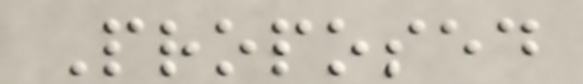Proposed
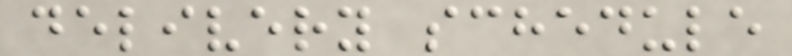delivery schedule
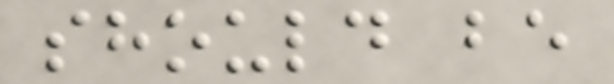should be
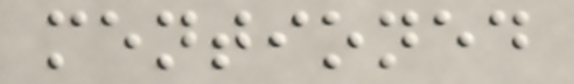mentioned
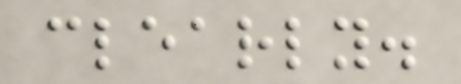clearly.
